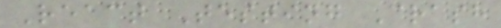React Testing Crash
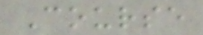Course
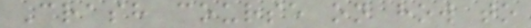Crash course on how to
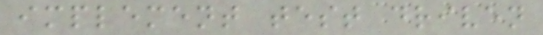implement test driven
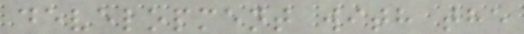development with the
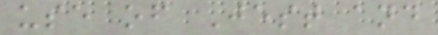use of Jest and
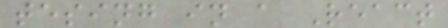tesing in a React
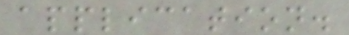application.
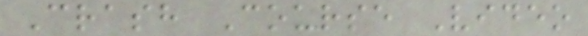Crash Course Video
